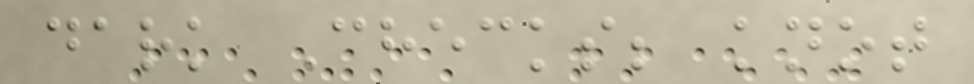dark Checks; knot
